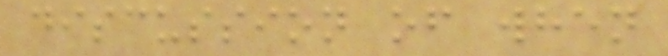discussion of when
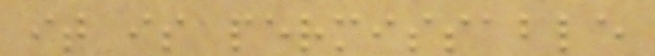it is permissable
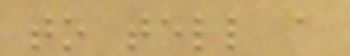to tell a
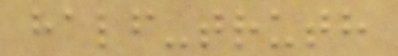half-truth
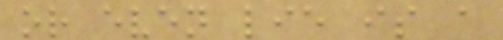or even lie is a
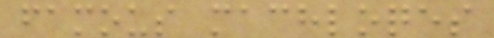famous machloqes
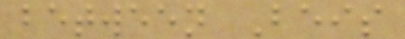between Beis
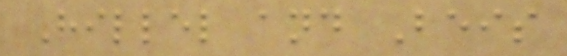Hillel and Beis
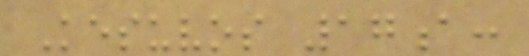Kesuvos 17a:
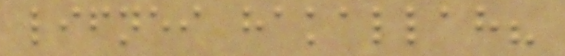lifnei hakallah?
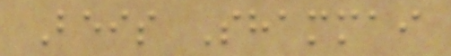Beis Shammai
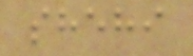shehi
